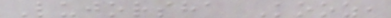Lujorsha Kooz,
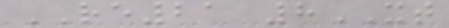RE21 8XT
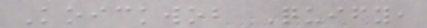Koickwob Quify,
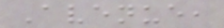Avenue,
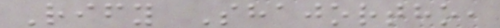Rify Shajortho,
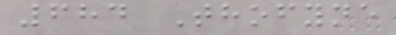684 Thofyne
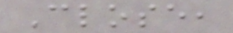Close,
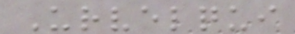Urvelqui
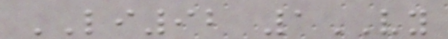LI92 1VY
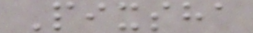Pixsha
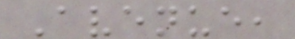Avenue,
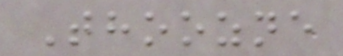Thoozne
